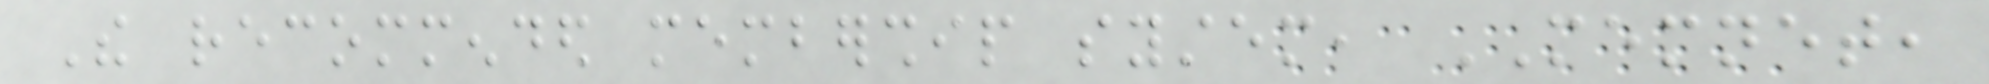The recommended membership system, MEMNET,
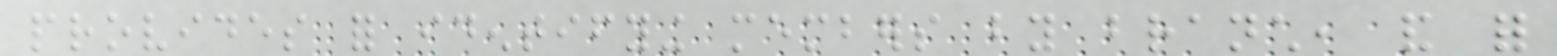provides for identifying members by branch, and for
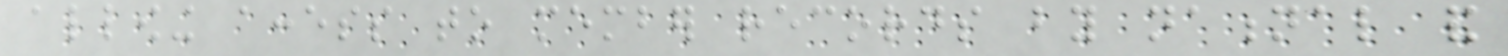allowing access to member records by national and
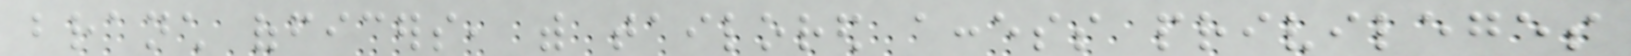branch officers, with tailored access privileges
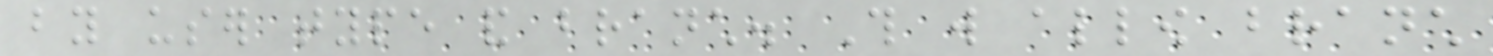by user type and branch. This will allow branch
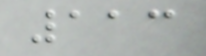113
